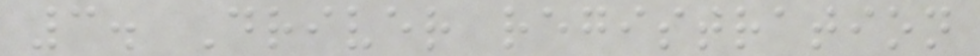3. Driver registration
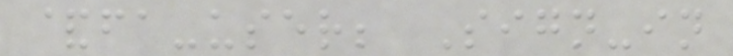&fa-user; Sign-in
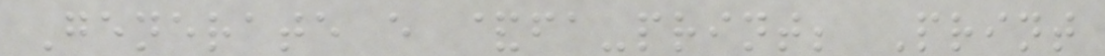Generate e &fa-print; Print
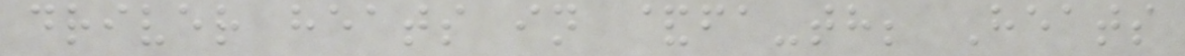driver heats in &fa-th; Heats
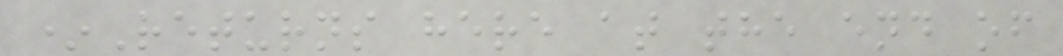*Returns here at the end of
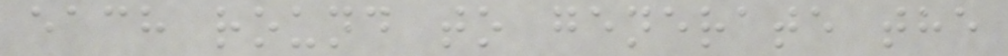each round to generate the
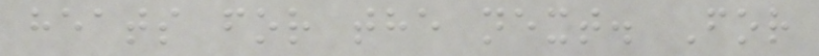heats for the next. For
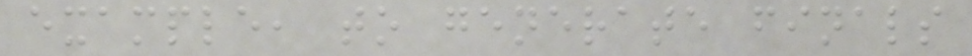example, to generate finals
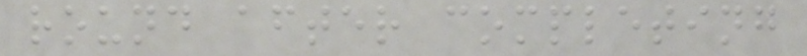round after completing
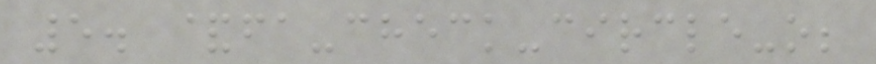5. &fa-check-circle-o;
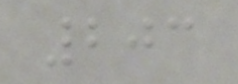203
